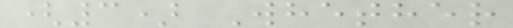(3) Whether
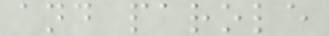and parole
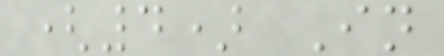(4) In
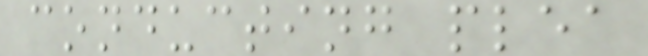conducting plea
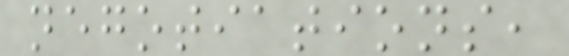negotiations,
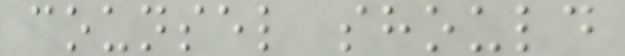counsel should
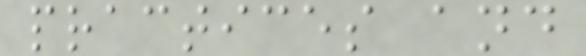practices and
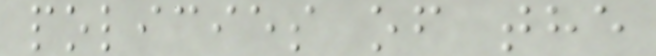policies of the
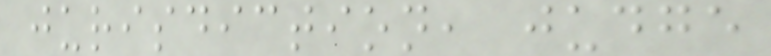jurisdiction, judge
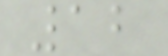12
